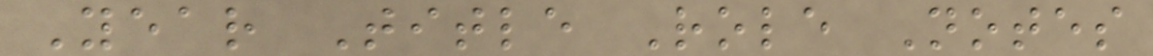Year Title Role Notes
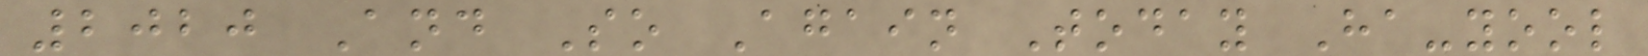2020 And So Again Today Ha-yool
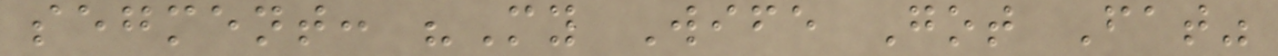segment: "My Wife Got Fat"
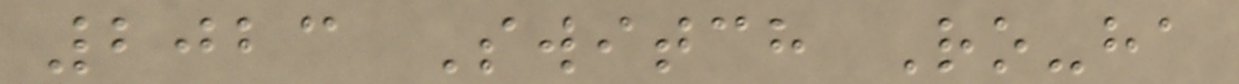2023 Switch Ro-ha
